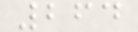264
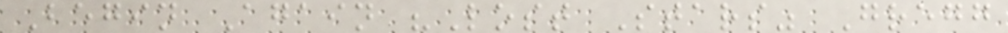Begin Again "Lost Stars" Gregg
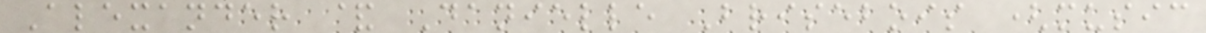Alexander & Danielle Brisebois (music
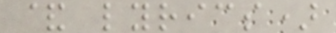& lyrics)
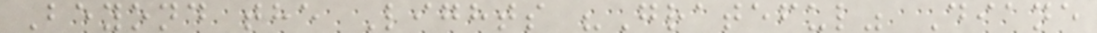Beyond the Lights "Grateful" Diane
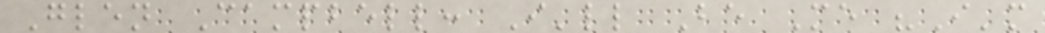Glen Campbell: I'll Be Me "I'm
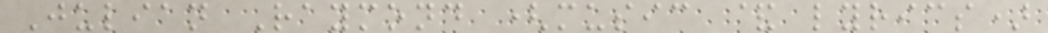Julian Raymond (music & lyrics)
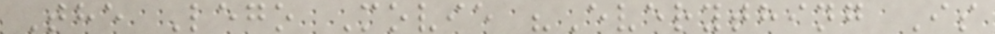The Lego Movie "Everything Is
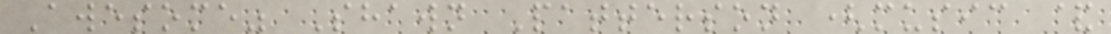Awesome" Shawn Patterson (music &
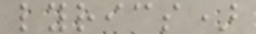lyrics)
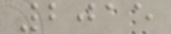2015
